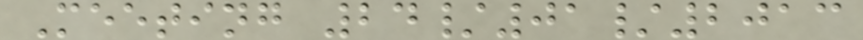Meeting 24/01/2013
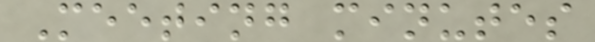Meeting minutes
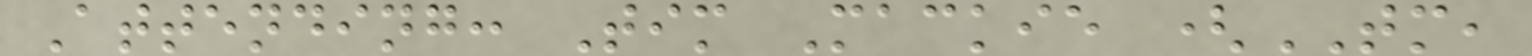Attending: Tim Mackie (TM,
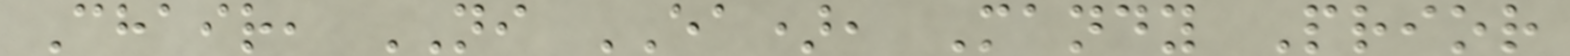Chair, NI EA), Mandy Prior
